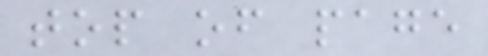top of page
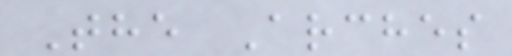The Arches
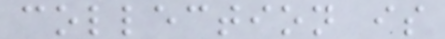collection is
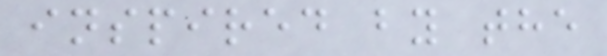inspired by the
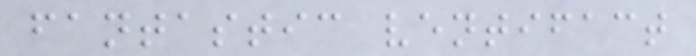fantastic ventifact
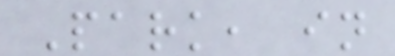Park, in
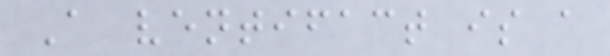A ventifact is a
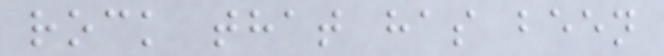rock that has been
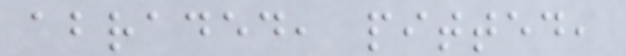abraded, pitted,
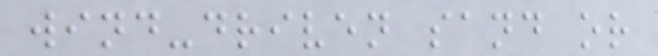wind-driven sand or
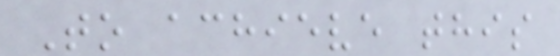To achieve this
